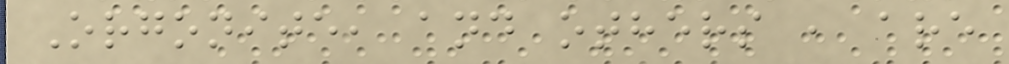Orgonite, and others , are
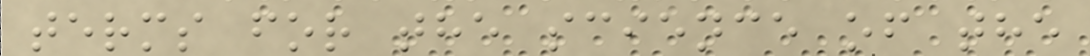terms for the science of the
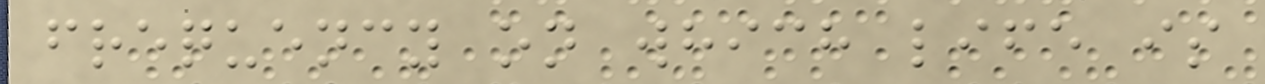frequency on which life is
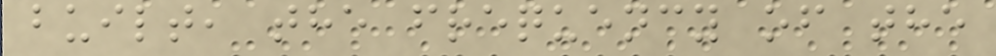built, the frequency of the
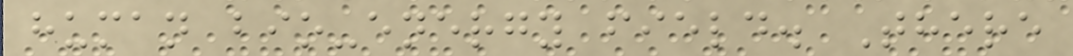human bio-energy field. There
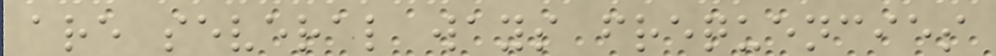are several ways frequencies
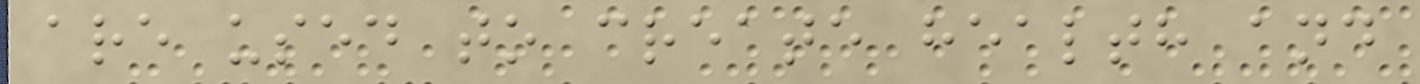are used to create health and
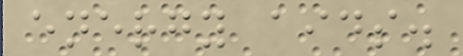energy aids.
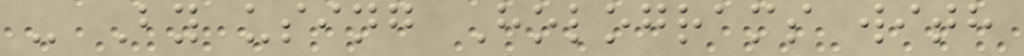- By using Holograms with
